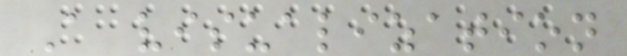A visualization
